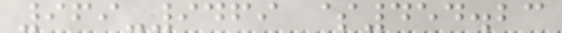969-9469 $454.23
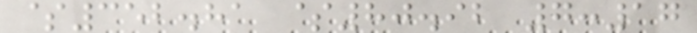$352.81 $80.92 7:17
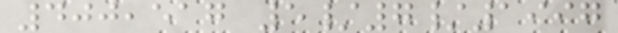400,517 5/7/1997
